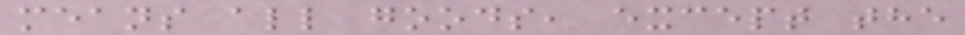means all goods, except the
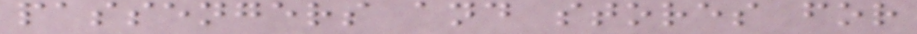passengers and stores for
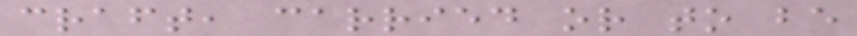craft, carried or to be
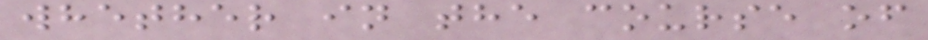whether in the course of
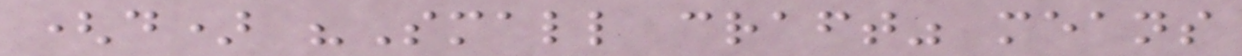(d) "Small craft" means
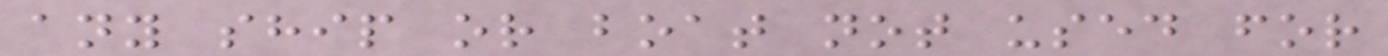any ship or boat not used for
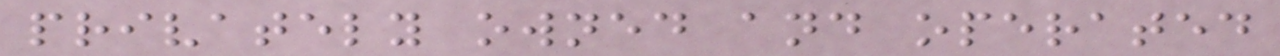privately owned and operated
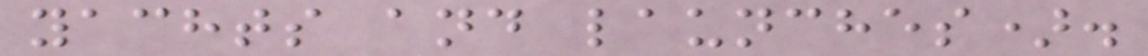yachts and launches).
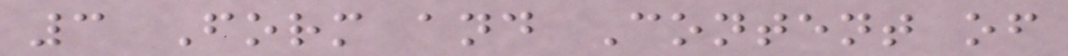3 Form and Content of
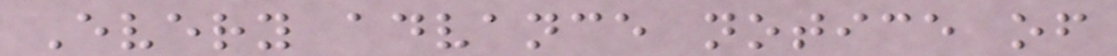Every advance notice of
